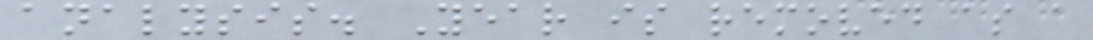analysis. Year is removed as a
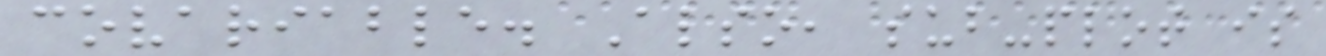covariable. Also, sub-plot is
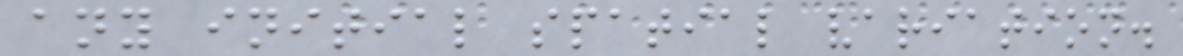any initial spatial variation.
